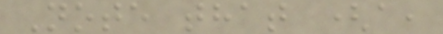Note that (a,
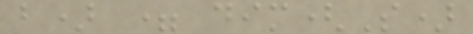b) = dim(S)
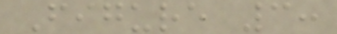Figure 3:
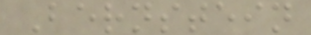Bernstein
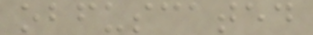obfuscated
